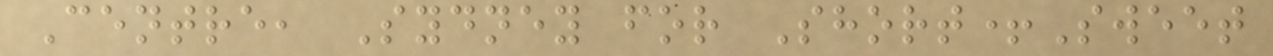Centre, Sydney for Short+Sweet
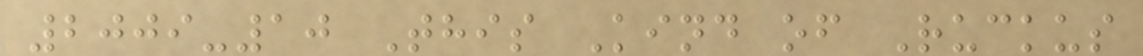2009-10 This Kind of Ruckus
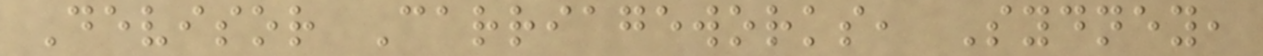Devisor Carriageworks, Sydney,
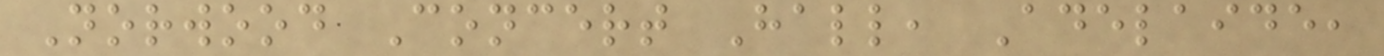Norwood Concert Hall, Adelaide,
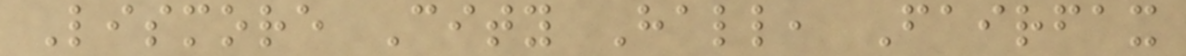Lismore City Hall, Fairfax
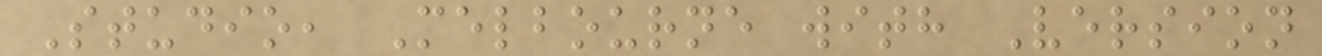Studio, Melbourne with Version
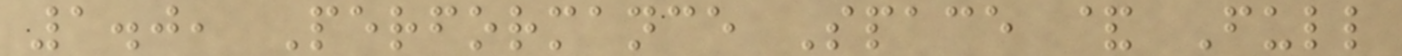1.0, Performance Space & Full
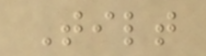Tilt
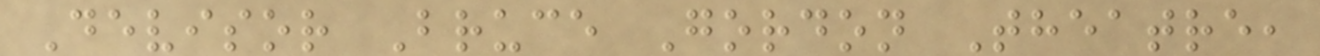Devisor Bruce Gordon Theatre,
